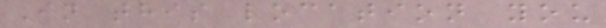In this location you
